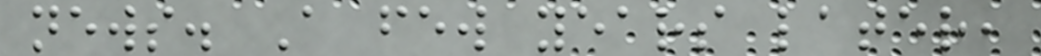news. A few years later,
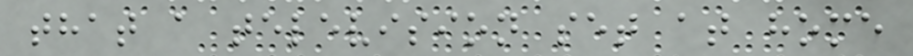that a television set at home
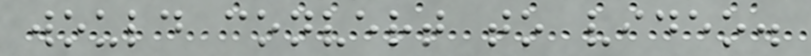would convert to video.
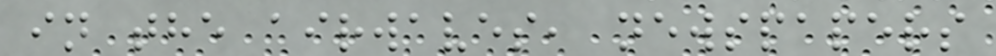in the airwaves, newspapers
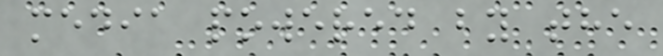media powered by the
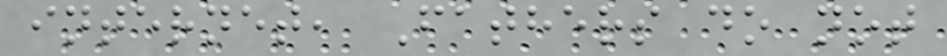internet, Fathers do not
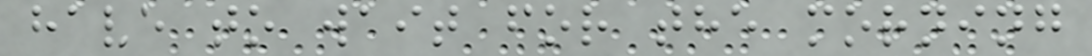have to wait for the morning
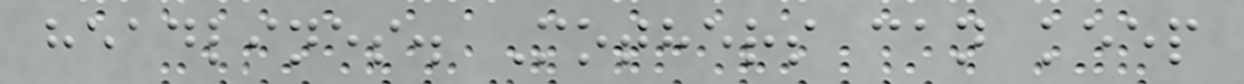headlines. Mothers can keep
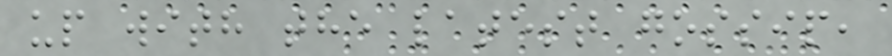up with the latest gossip,
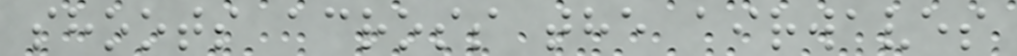shoots across the airwaves
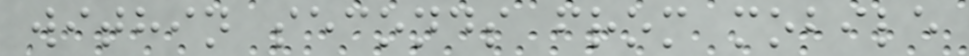within seconds from mobile
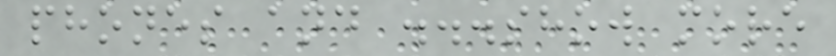phones and ...show more
